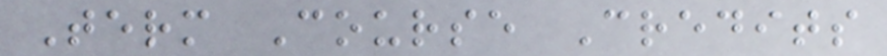Term Course Credits
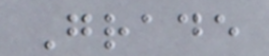Grade
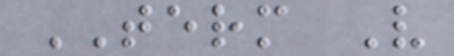TERM V
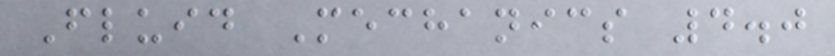Fluid Mechanics 4.0
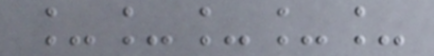_____
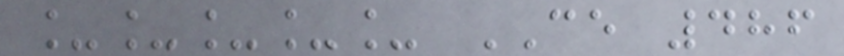_____ CE 486
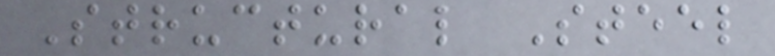Structural Steel
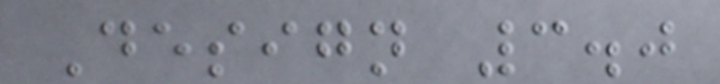Design 3.0
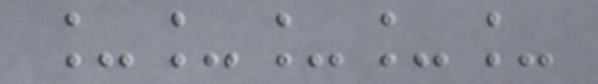_____
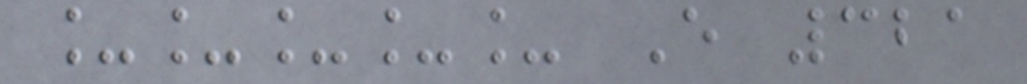_____ E 321
